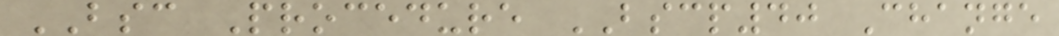BSC Procedure BSCP40 Change
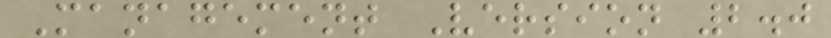Management Version 2.0
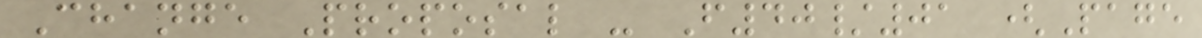Change Proposal - F40/01 (Page
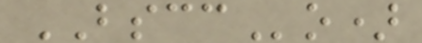BSCCo)
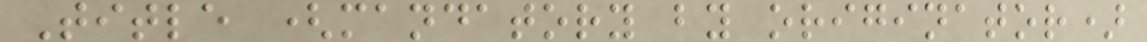Title (mandatory by originator)
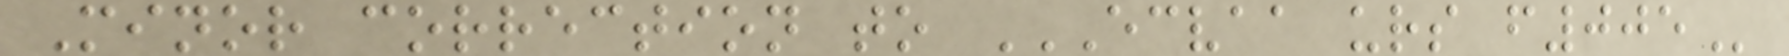Minor correction to ECVAA URS F005
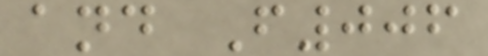and F006
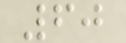60
